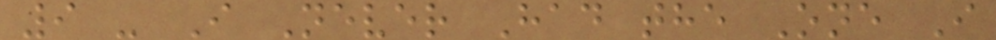9 - I Never Had the One I
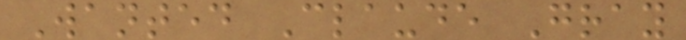Wanted Claude Gray
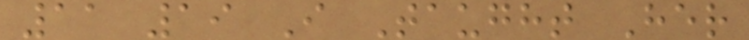11 19 I Taught Her
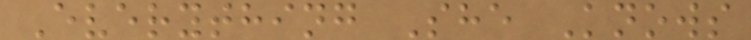Everything She Knows
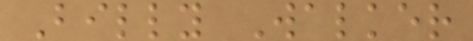Billy Walker
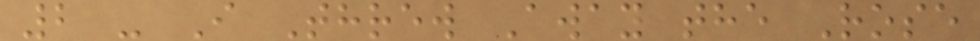2 - I Threw Away the Rose
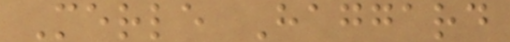Merle Haggard
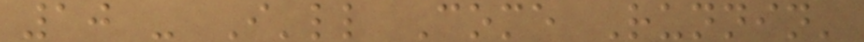10 - I'll Come Runnin'
